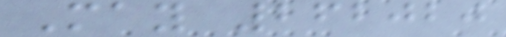May 262020
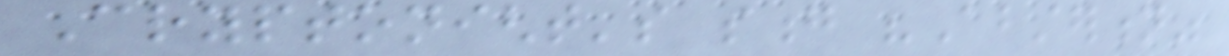Cryptonight's song "Abstertion"
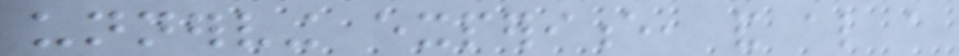unnerving experience, and also a
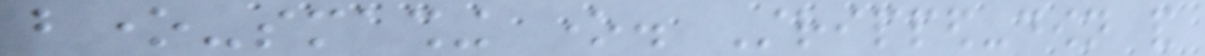bone-smashing one. Stripped-down and
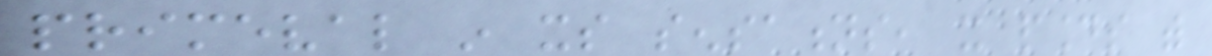primeval in its sensations, it pounds with
